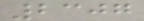2307
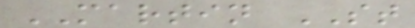MARTIN ST
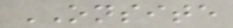ONSITE
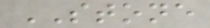STONE
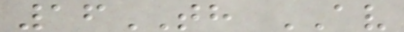16TH AV
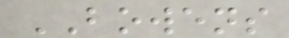BOWENS
